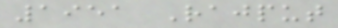1951 Rajput
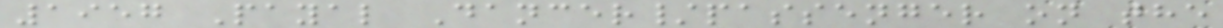1957 Payal Dancer/passenger on the
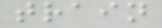train
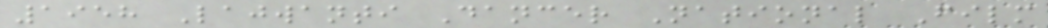1958 Lajwanti Dancer National Film
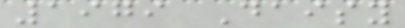1979 Daisy
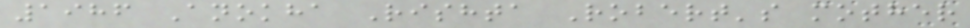1986 Anokha Rishta Robert's mother
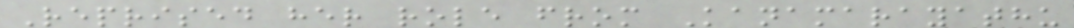Reprised her role from Kanamarayathu
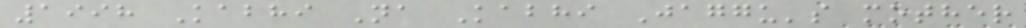1998 Kabhi Na Kabhi Jaggu's mother
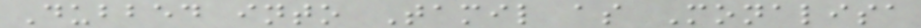Dubbed into Tamil as Monalisa
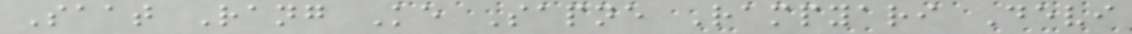Saat Rang Ke Sapne Rampyari Devi
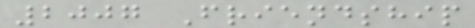2007 Friendship
